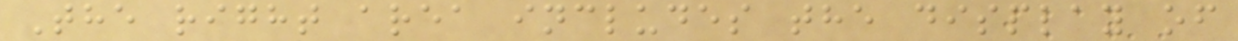The right area includes the display of
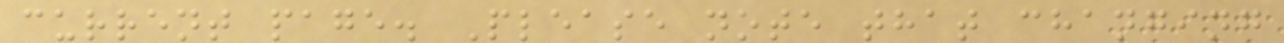current page. Please note that changing
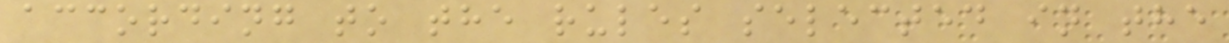according to the rules selected in the
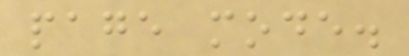page mode.
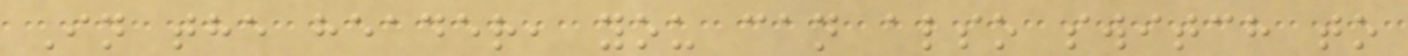In the header, you can also switch to
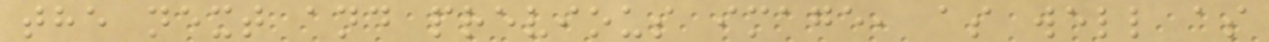the next and previous image, as well as
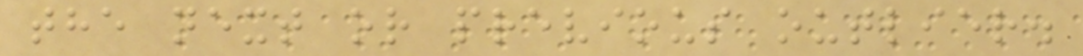the next or previous outlier.
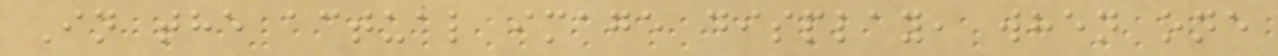In the actual image display, when one
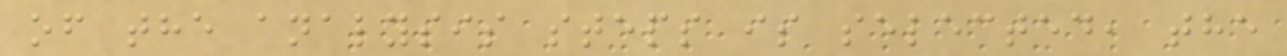of the analysis steps is selected, the
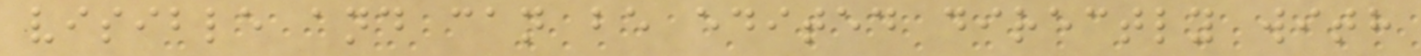visible and can be edited directly with
